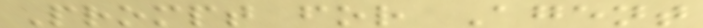Prompt for Agent
